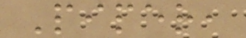Piper,
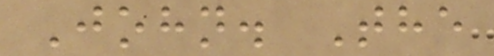John. The
